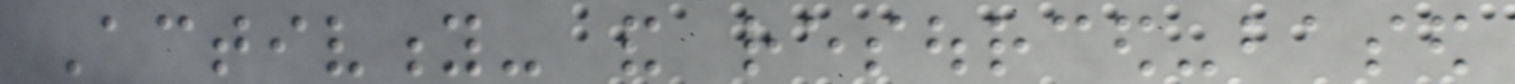Activity- and resourced-based
